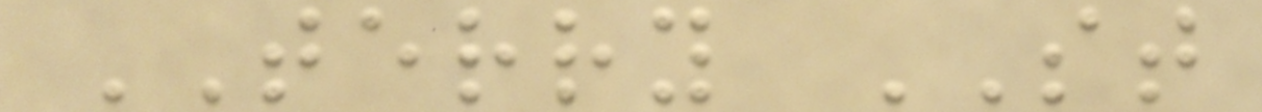TERRY ST
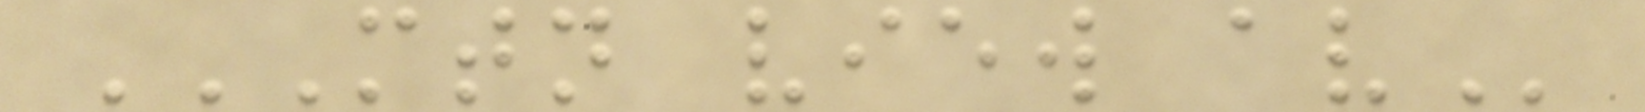MTN VIEW AV
